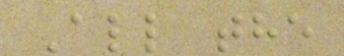All the
